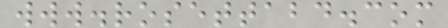www.rosettabd.com
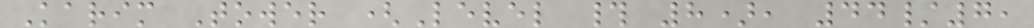Karim Tower (Level # 8), 44/7,
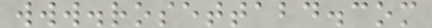www.rosettabd.com
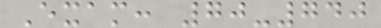Exam: 70-740
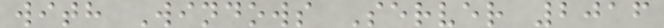with Windows Server 2016
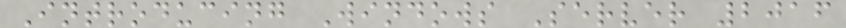Introducing Windows Server 2016
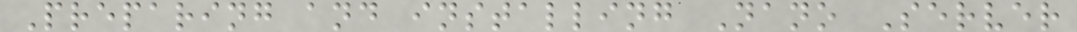Preparing and installing Nano Server
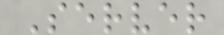Server
